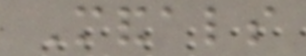Mandals
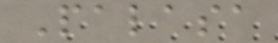Palasa
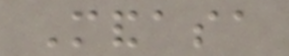Mandasa
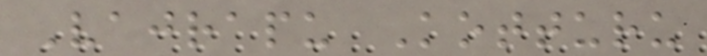Vajrapu Kotturu
